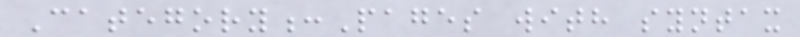Category:Pages with syntax
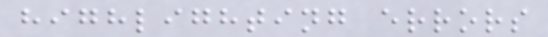highlighting errors
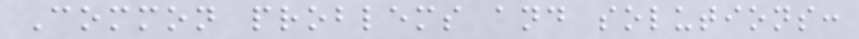Common problems and solutions:
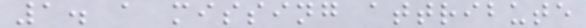1. a missing attribute
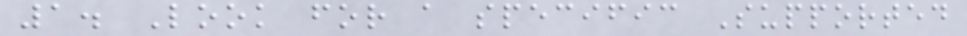1. Look for a specific Supported
